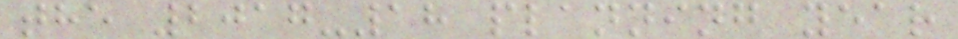the 2017-18 planning year
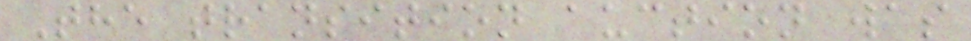The transition auction was
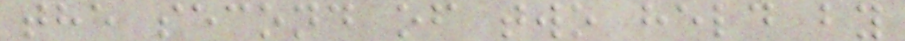the second of two held by
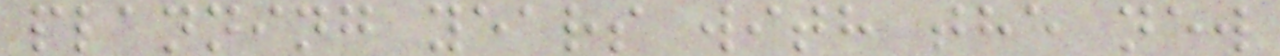planning years with the new
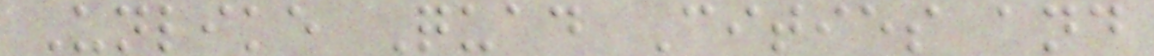Unlike Quad Cities and
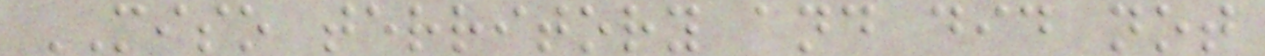MISO territory and did not
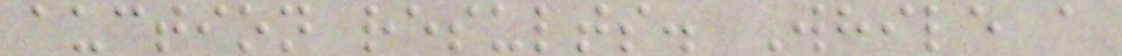auction results. While a
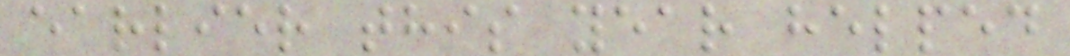earlier this year helped
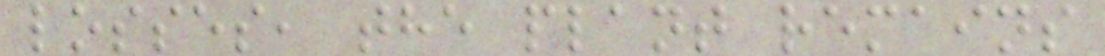losses, the plant remains
